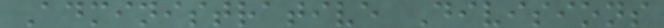Administrative Divisions
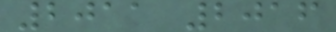2011 2016
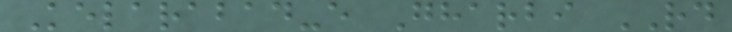Kelarabad-e Gharbi RD
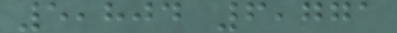5,804 6,771
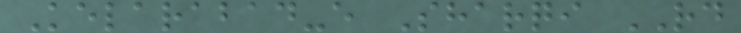Kelarabad-e Sharqi RD
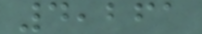4,261
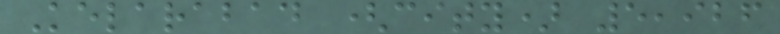Kelarabad (city) 5,926
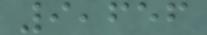9,656
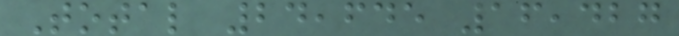Total 24,645 16,427
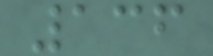136
